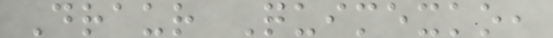Draur Quimexko,
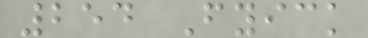254 Fyick
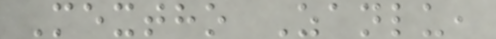Mextho Zanlu,
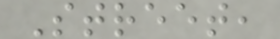Street,
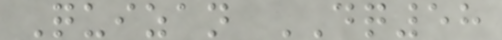Quizan DQ58
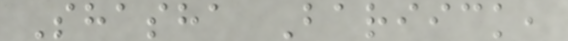Shasha Bariick,
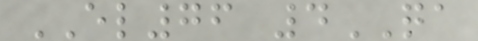EL76 4QA
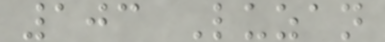103 Luzan
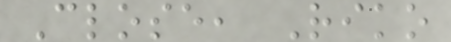Close, Riko
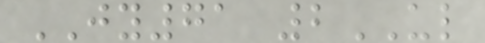JY71 2UL
